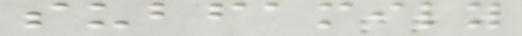subfamily
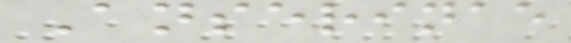Anserinae
